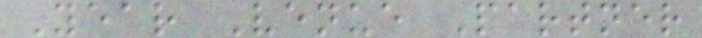Year Venue Partner
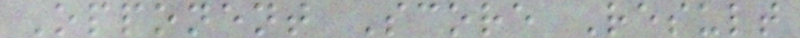Opponent Score Result
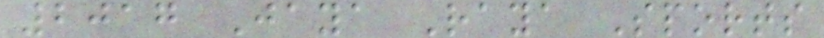2017 Jaya Raya Sports
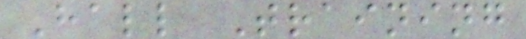Hall Training
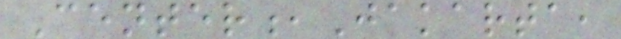Center,Jakarta,
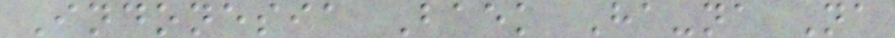Indonesia Baek Ha-na Na
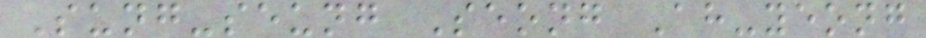Sung-seung Seong Ah-yeong
